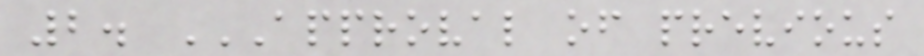2. APPROVAL OF PREVIOUS
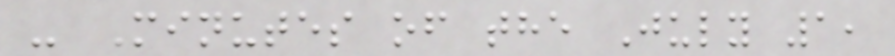- Minutes of the July 1,
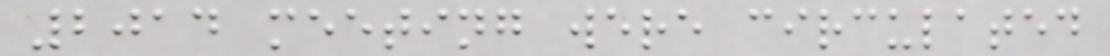2014 meeting were circulated
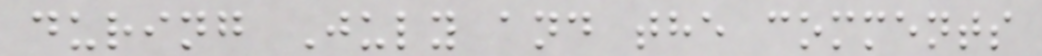during July and the comments
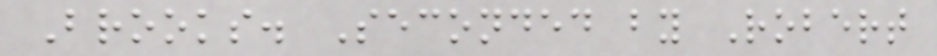Brooks. Seconded by Robert
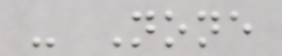- None
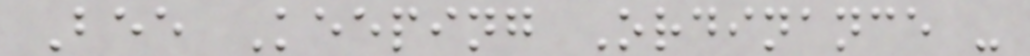Bee Keeping Ordinance -
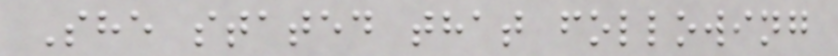She stated that following
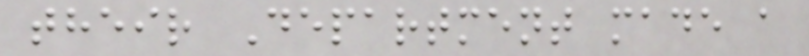their Department made a
